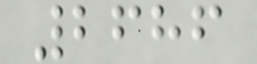2686
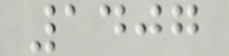1407
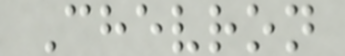Chevron
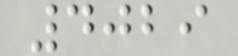4029
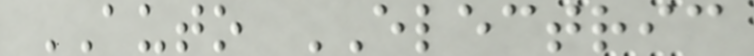AUTO ELECTRIC
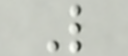L
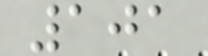101
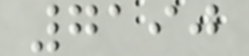7190
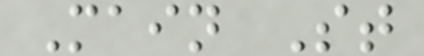Main St
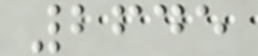2645
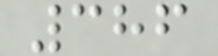386
